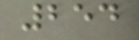254
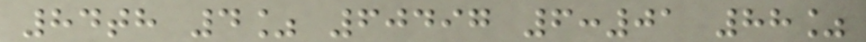84th 4% 60497 6:01 88%
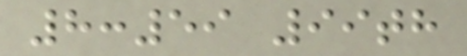8:59 99th
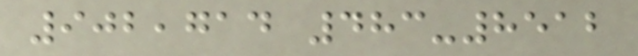902,714 483-8512
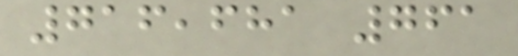716,681 761
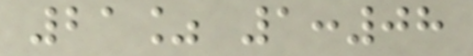21% 1:08
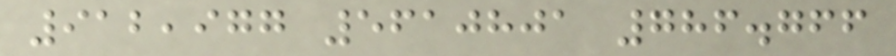912,977 5610801 786.766
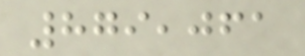879,061
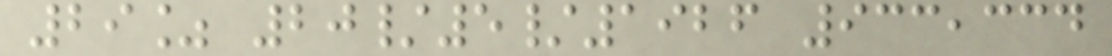29% 20/5/1926 933,334
